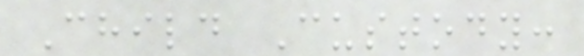Child Custody:
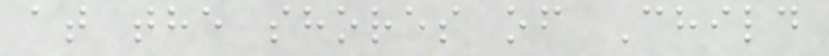at the shores of Child
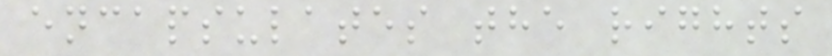encapsulates the rights
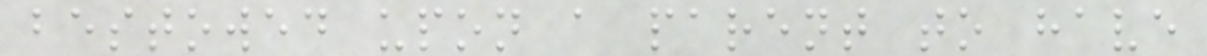bestowed upon a parent to have
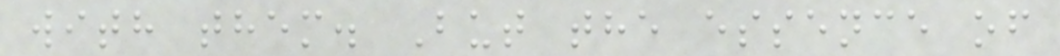with them. But the essence of
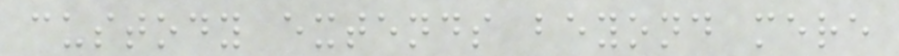custody extends beyond mere
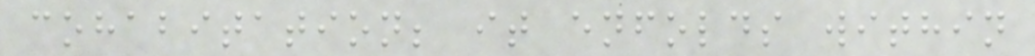cohabitation; it enfolds within
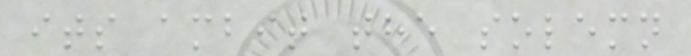its ambit the solemn
